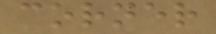corner
